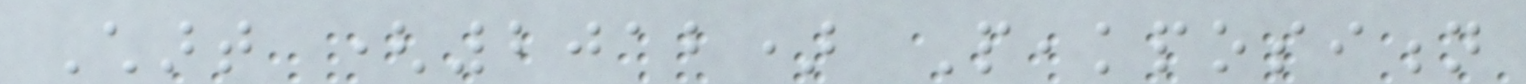Chart (2012) Peakposition
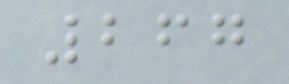267
